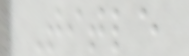Title
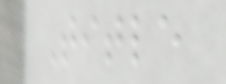Title
